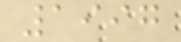1997
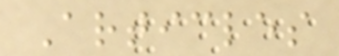Articles
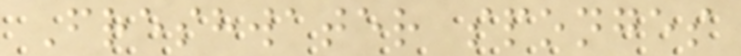Freshwater sponges
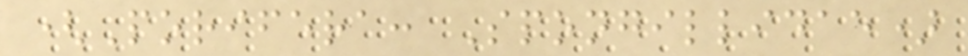(Porifera: Spongillidae)
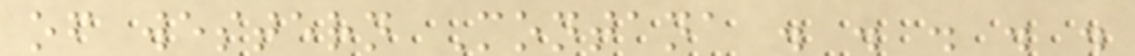of western Montana . . . . .
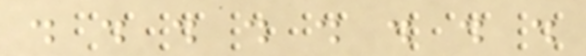. . . . . . . .
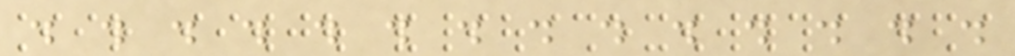. . . . . . . . . . . . . .
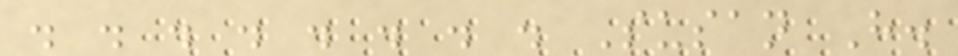. . . . . . . . Susan H.
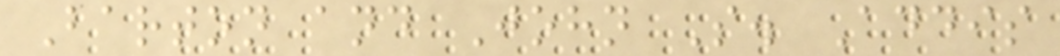Barton and John S. Addis
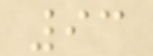93
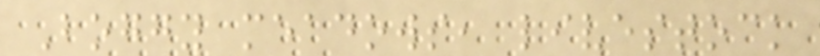Boggy meadows, livestock
